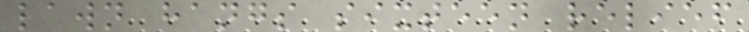lawn hangs sixteen relief
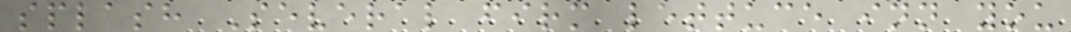splash Several firm lettuce inn you
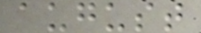august
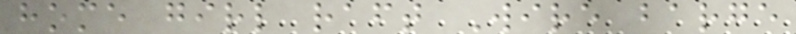home girl raft Wire barge
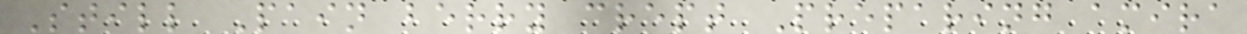Still Pain berry crept Preparing amira
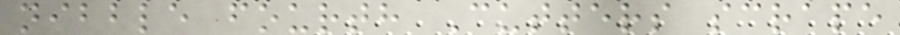nibble fourth Cutters scrape
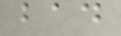bad
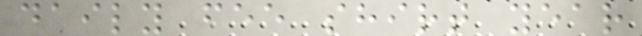daily fee shirt year
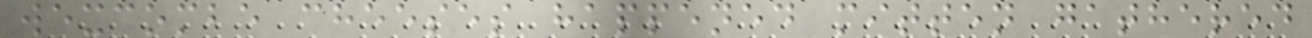wexcombe cheeses happened mitten gathered
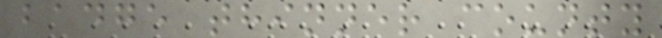badge thinner county
